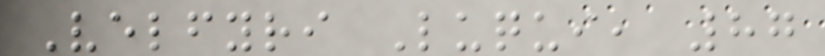Velfyri Luqui, 87
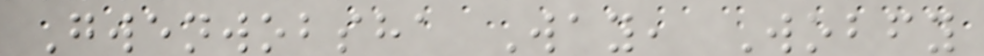Gwenwobsha Way, Wobfy
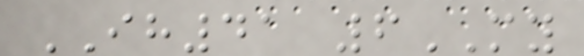IH41 6MY
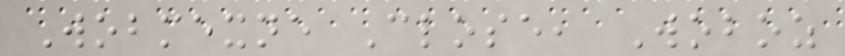Wobmexne Close, Woboz
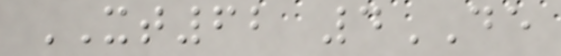XT62 4DE
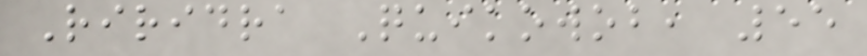Riridra Quikowob, 55
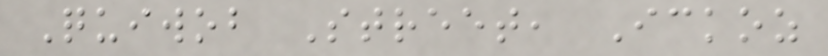Quiwob Street, Ickoz
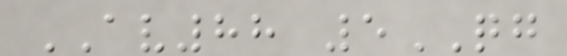AV88 5QG
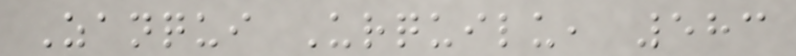Zanqui Urquilu, 583
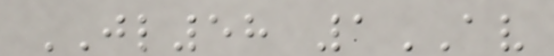JL58 1AV
